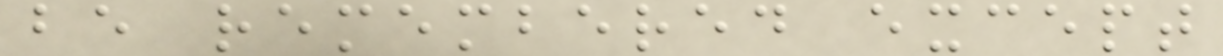be remembered except
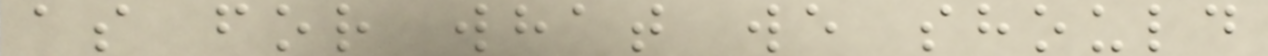as for what we should
